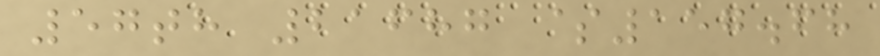57th 21687 $157.68
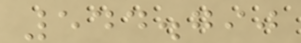544.790
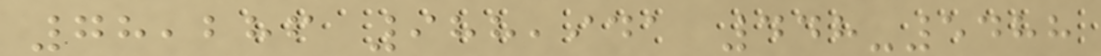78,286 988,941 448-5488
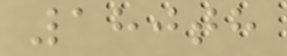180th
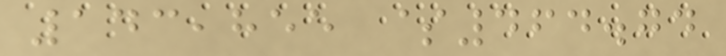143,855 $464.74
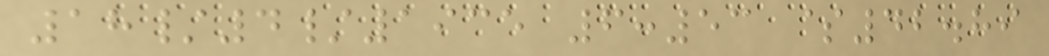18/4/1935 6:53 $42.89
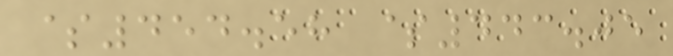$454.58 $443.05
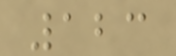123
